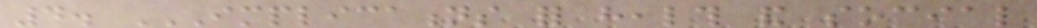4. IMPLICATIONS FOR HEALTH AND SOCIAL
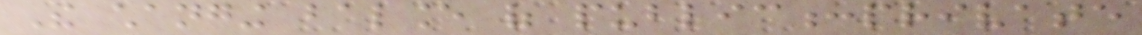The changing balance of public:private
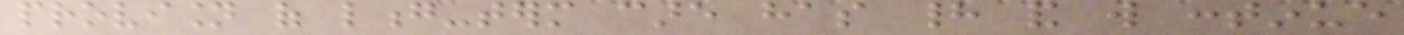provision of long-term care has had and will continue
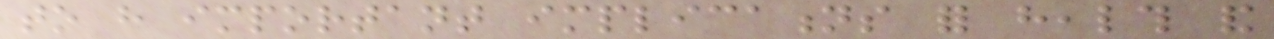to have important implications for health and
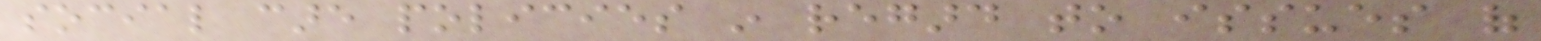social care policies in regard to issues of
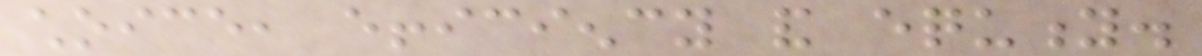choice, efficiency and equity.
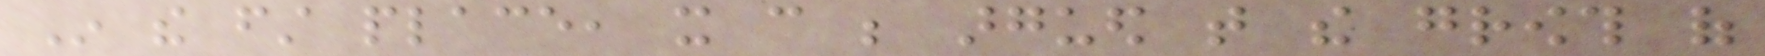In the first place, it can be argued that the growth of
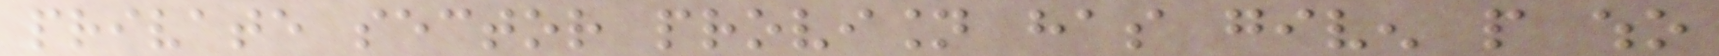private sector provision has given people who
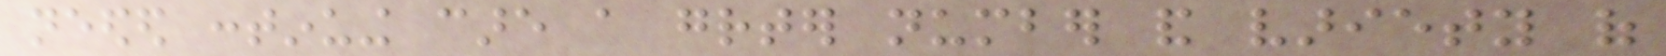needed continuing care a greater number and variety of
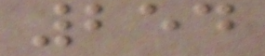254
